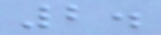2.
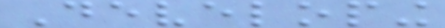Developing
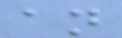an
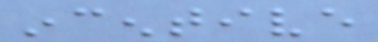incentive
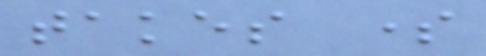takes some
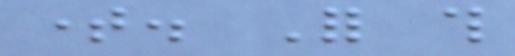time. For this
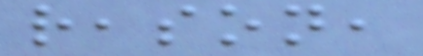reason,
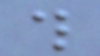this
